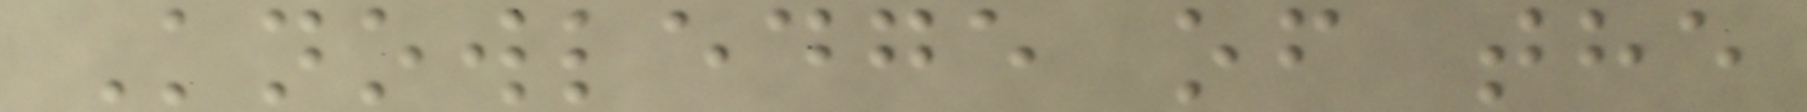Knowledge of the
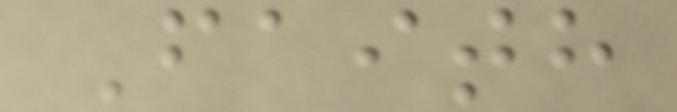Faith
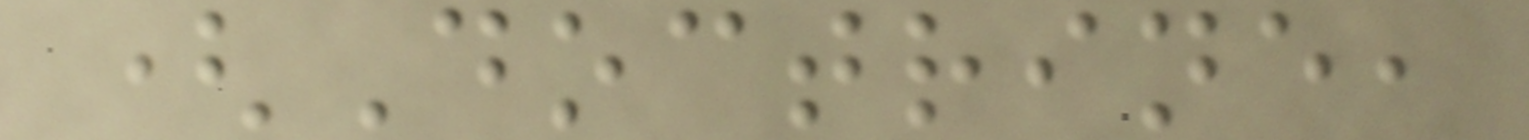(Doctrine,
